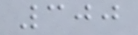300
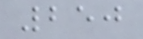250
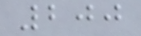200
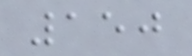150
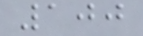100
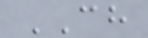CH
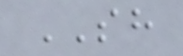SH
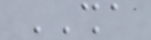SHA
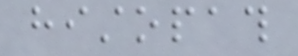histopath
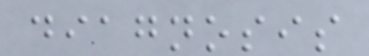diagnosis
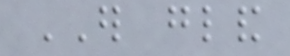ER gland
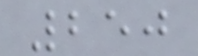250
